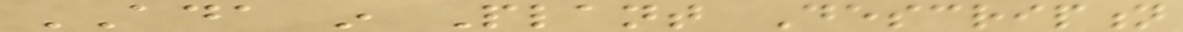ADA in Plant Description
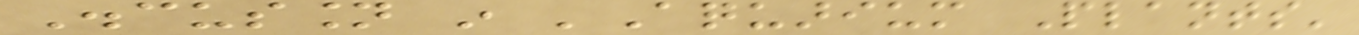Discussion in 'Aquarium Plants'
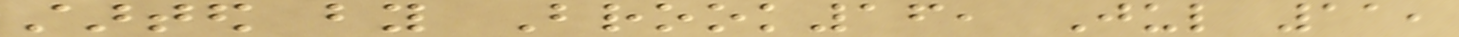started by Brook16, Jul 11,
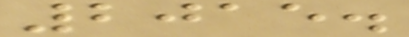2015.
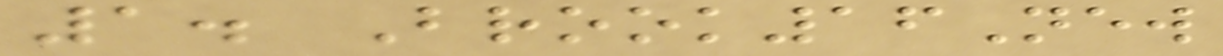1. Brook16New
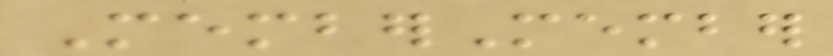MemberMember
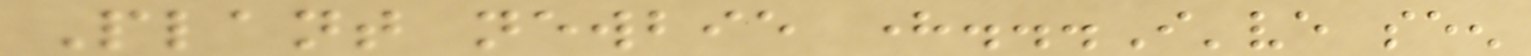Plant newbie here...I've seen
